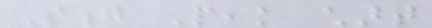Song Peak chart
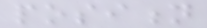position
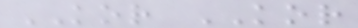KOR KOR
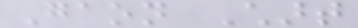Gaon Chart
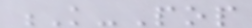K-Pop
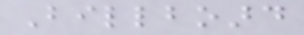Billboard
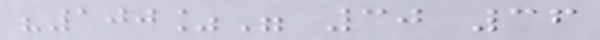"100%" 30 36
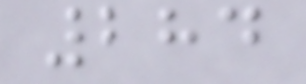284
